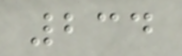234
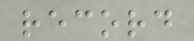record
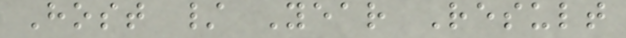Host / Year Result
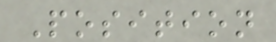Position
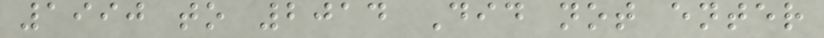1990 to 2014 Did not enter
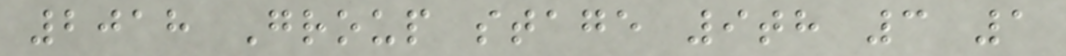2018 Group stage 9th 3 1
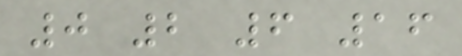0 2 6 16
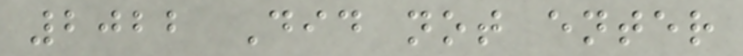2022 Did not enter
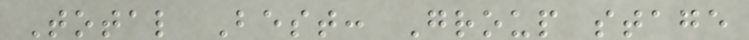Total Best: Group stage
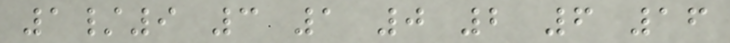1/9 3 1 0 2 6 16
